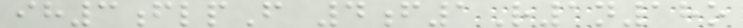ih3flpF 4f1R1n18o
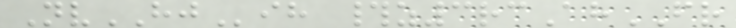NvHJih #z3rcAhFR
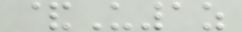&U1z
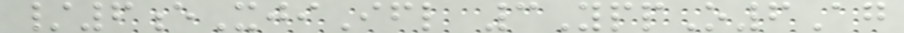/6eXjiIfl 3YppO6Ag
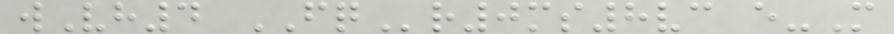wVh4 FQr0ms8vc e-M
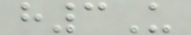h3U
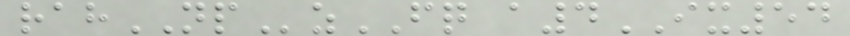rahNPzFQ a4IX54
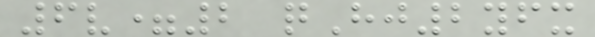6v=2 qHj2yfx
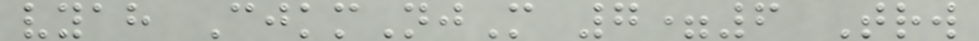vyah CjkmNjM 7=6 Trw
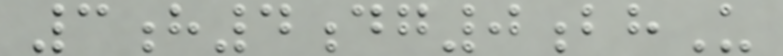3h4dg0bhU
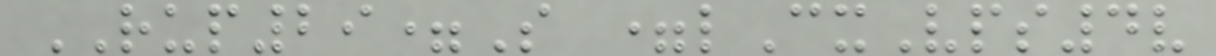RUP29=S =lCxVps4v
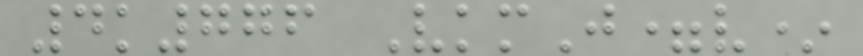4k776 VkmJ=v*
